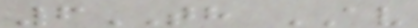6TH AV
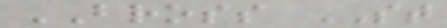BROSS ST
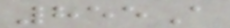855A
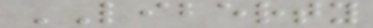LIBERTY
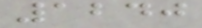1240
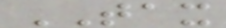TAX
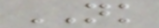NK
